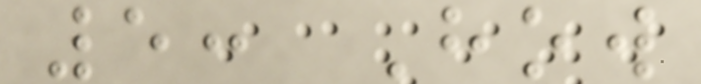5: How
